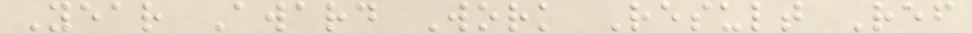Year Award Work Result Ref
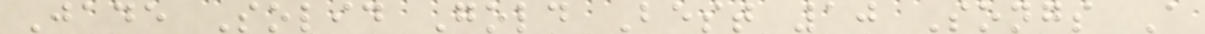Jade Solid Gold Best 10 Songs A
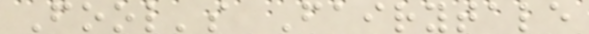Fool's Fairytale
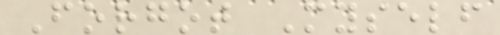Forgot Myself
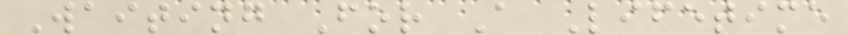Waiting For A Lifetime
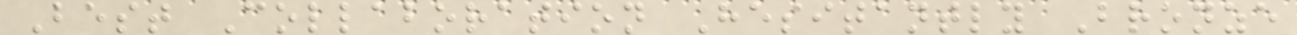Best Collaboration Hesitantly Bronze
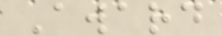Award
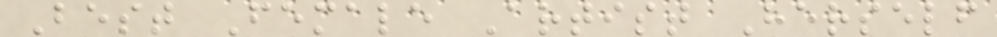Best Female Artist Herself
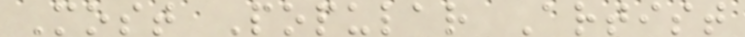Most Popular Artist
